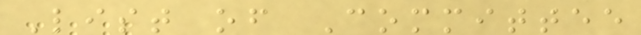List of Committee
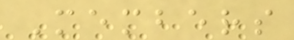Members
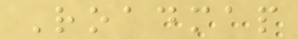Roadmap
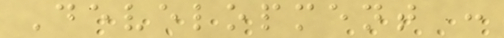Development :
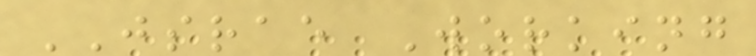JSRAE Working
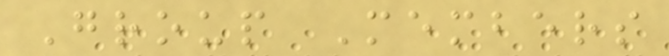Group Members
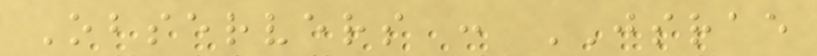Observers : JSRAE
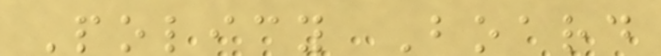Policy Board
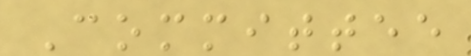Committee
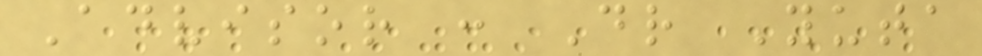Advisor : Dr Yuta
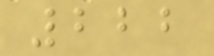222
